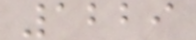1229
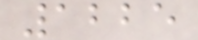1225
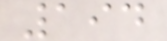194
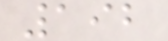192
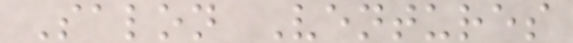Salon Ventures
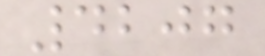4207
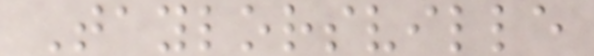Taylorsville
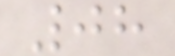08
